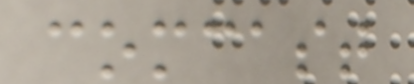comcast
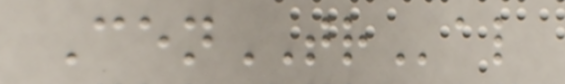CenTRal
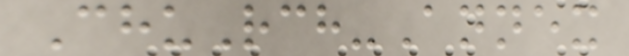ChuRch-Annex
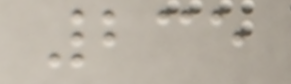235
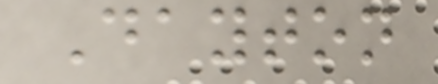Dayton
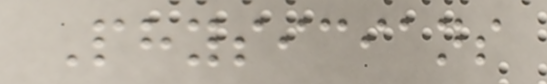Physicians
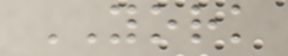YORK
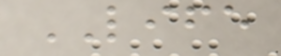LIFE
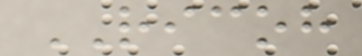RICOH
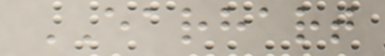EARHART
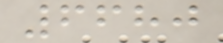6680
